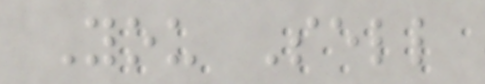You Sell
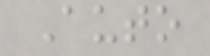Auto
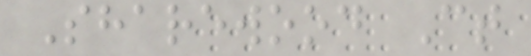Sharewood Ct
